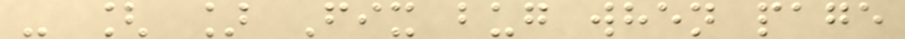- [ ] Fix bug when page
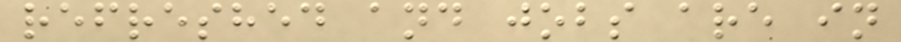refreshed and jobs are in
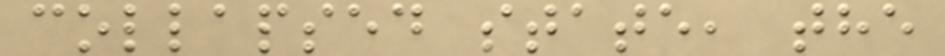collapsed state, the
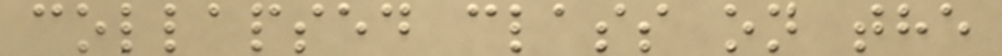collapsed class on the
